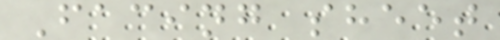Facing sheet
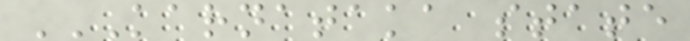KARNATAKA STATE
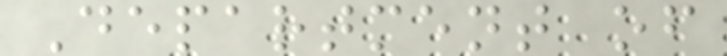Department of
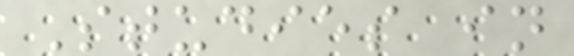Studies in
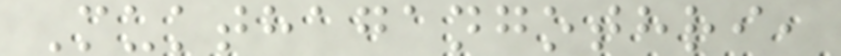Mukthagangothri,
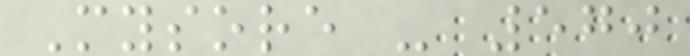Mysore - 570
